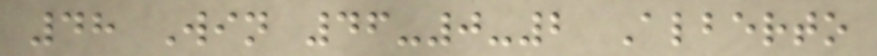48 Win 46-0-2 Alberto
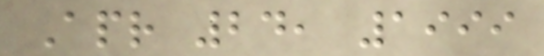Apr 24, 1999
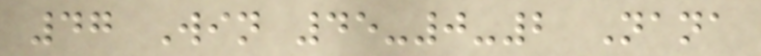47 Win 45-0-2 Nana
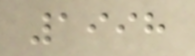1998
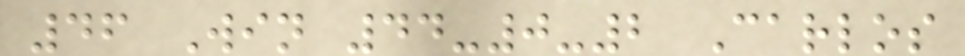46 Win 44-0-2 Carlos
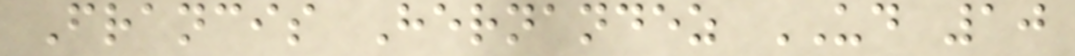Francis Hernandez UD 10
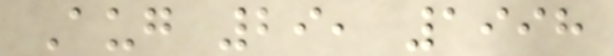Aug 29, 1998
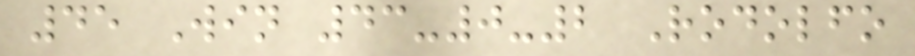45 Win 43-0-2 Rodolfo
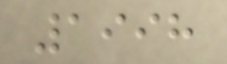1998
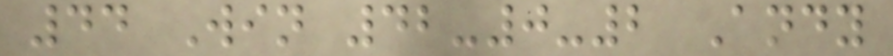44 Win 42-0-2 Andy
